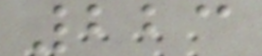223
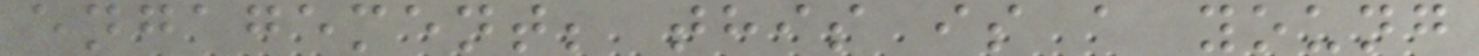engagement; this is a young
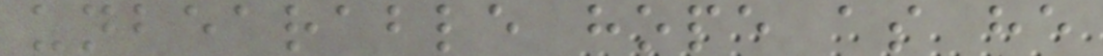unbearable hope as he
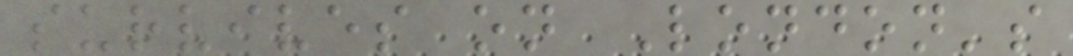survives on London's
